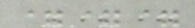===
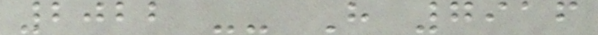2022 -- H 7916
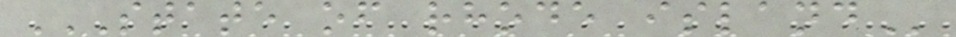STATE OF RHODE ISLAND
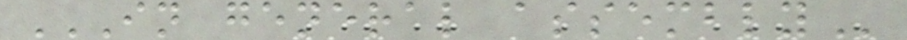IN GENERAL ASSEMBLY
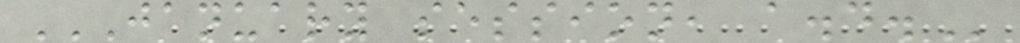JANUARY SESSION, A.D.
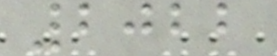2022
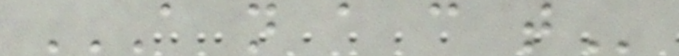A N A C T
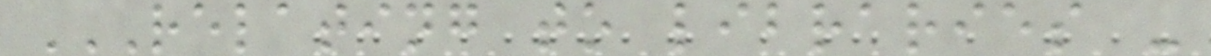RELATING TO LIBRARIES -
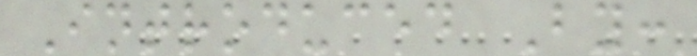Introduced By:
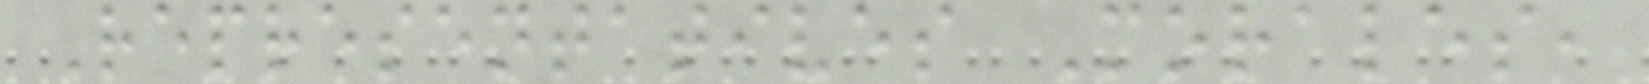Representatives Morales,
